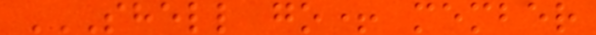SHELL GO+ MEMBER
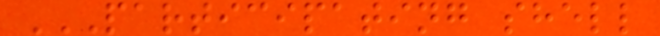PARTICIPATING SHELL
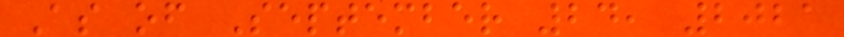As of September 24, 2021
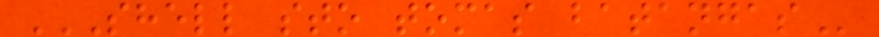SHELL STO TOMAS BATANGAS
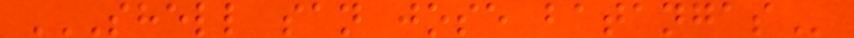SHELL SAN JOSE BATANGAS
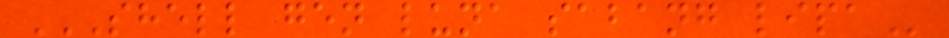SHELL GEN LUNA SABANG LIPA
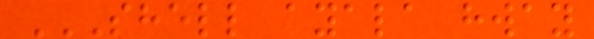SHELL AYALA HWAY
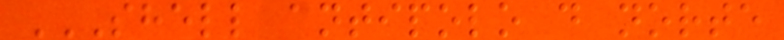SHELL ANTIPOLO D NORTE
